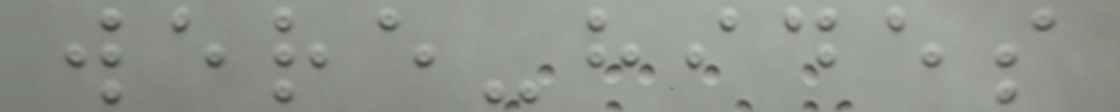were-hides
